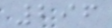296
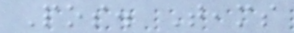Pos. Teams
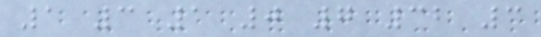1 3 1 0 7 32 3
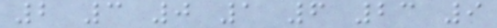2 3 0 1 6 23 9
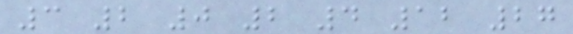3 2 0 2 4 12 27
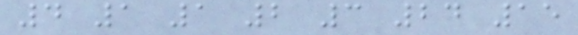4 1 1 2 3 24 15
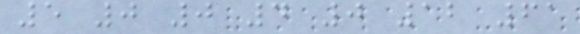5 0 0 4 0 12 61
